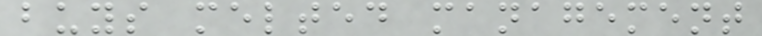buys melted management
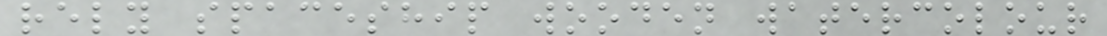rely spaceship wooden watercolour
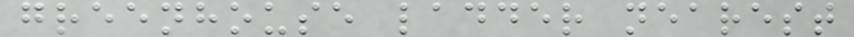greenhouse ladder nearest
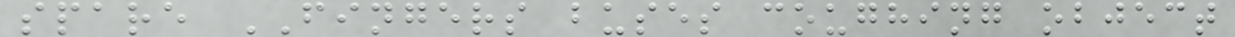spare FINGERS buses coughing object
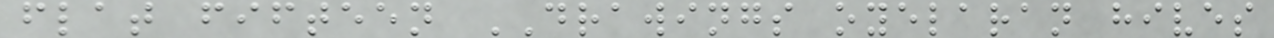flat fifteen DRAWINGS oyelaran hives
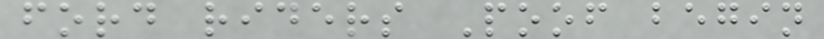ford riders Poof begin
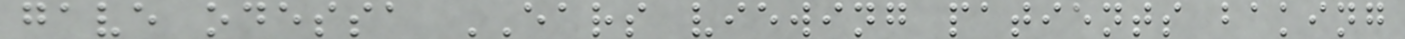gave odessa EARS viewing patients baking
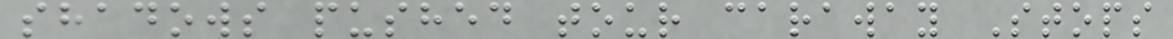shadows pushed tour caraway Stops
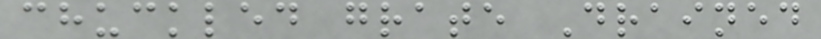chuckled grate Drained
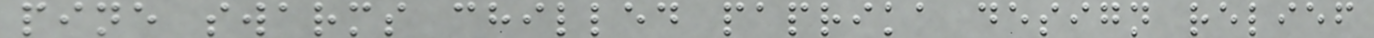pine swarms chilled paprika design relief
